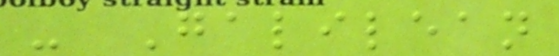- Galilean
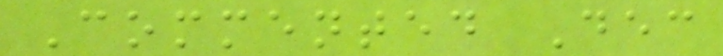Commented Dec
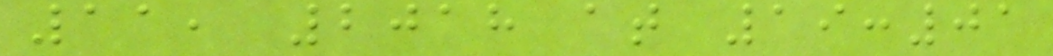11, 2018 at 19:01
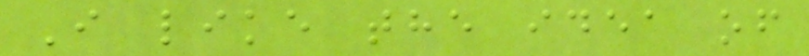I like the idea of
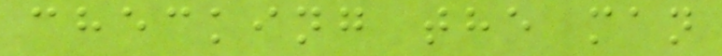checking the man
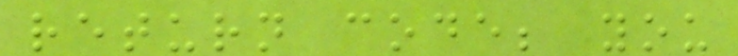return code; you
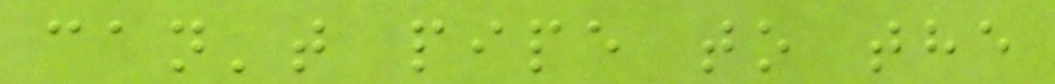can't pipe to the
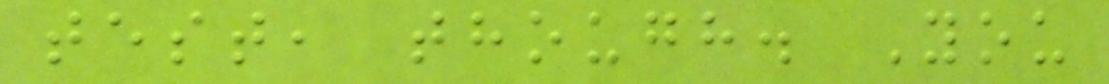test, though. You
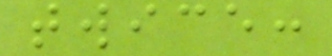twice:
